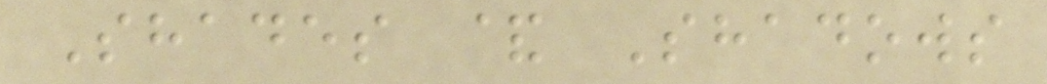Shades & Shadows
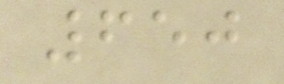650
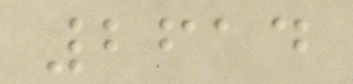2614
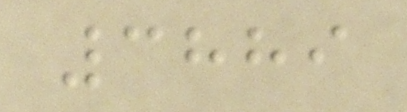3889
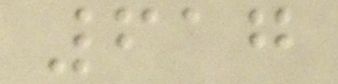617
